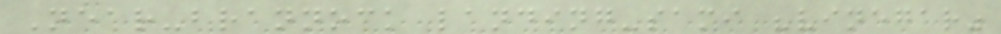Near-brannock landing-sami "vinegar"
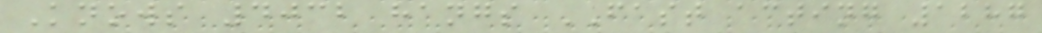Knows 4032 hangs FAST acting 1287
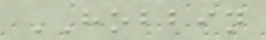HOBBIN
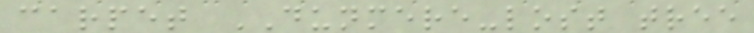carpet DUNMERE-lost tree
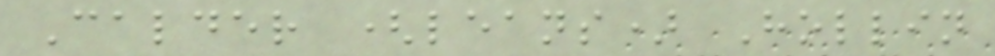Calder (leans) Hollin
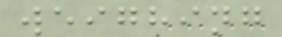weighing
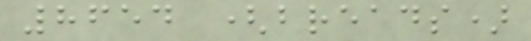8654 (breads)
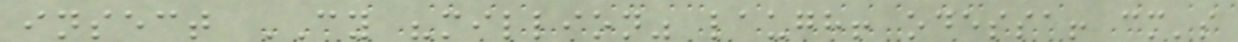insect CY "million" laugh! odessa! cm's
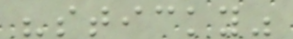"sticky"
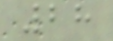28
